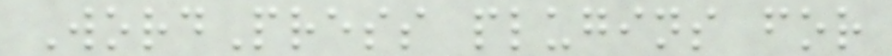WordPress plugins for
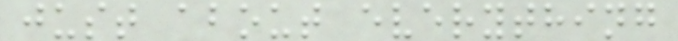just about everything
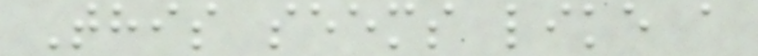This seems like a
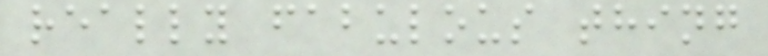really fabulous thing
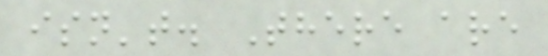isn't. There are
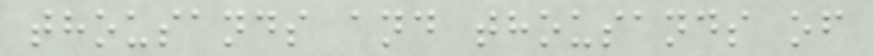thousands and thousands of
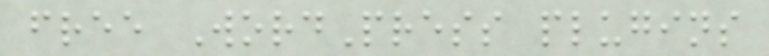free WordPress plugins
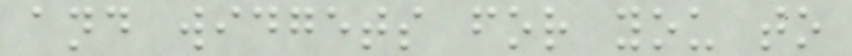and widgets for you to
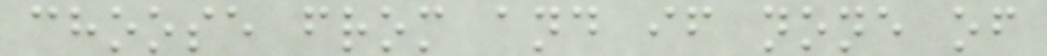choose from and if none of
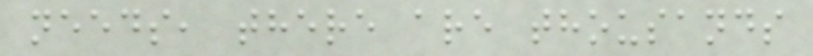needs, there are thousands
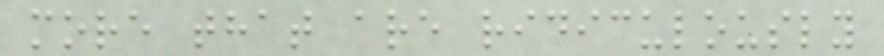more that are ridiculously
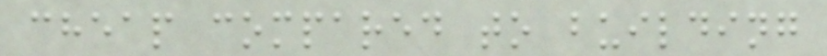cheap compared to building
